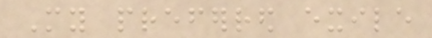My preferred exile
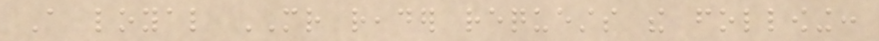A loyal MR reader requests the following:
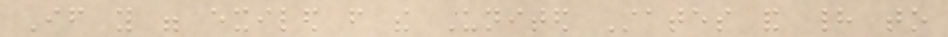If you were exiled from the United States and had to
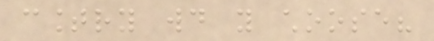country would you choose?
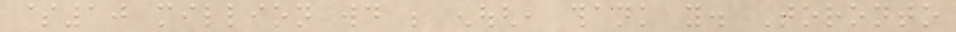$10 million would be enough, thank you. Toronto
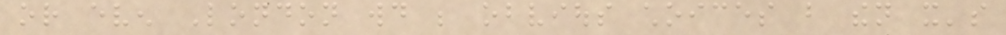or even London would be obvious choices but then it's
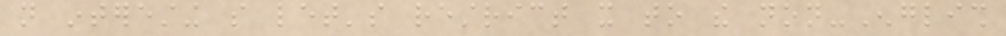not interesting so let's restrict it to the non-English
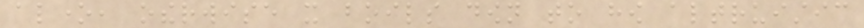alone, otherwise it boils down to how altruistic
